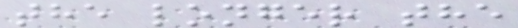the longer the
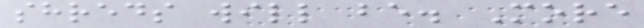shreds will be. More
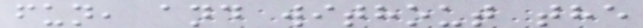fun, and without the
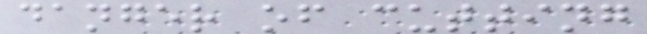danger of cutting
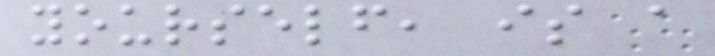yourself, is a
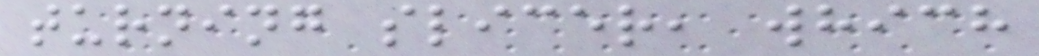turning slicer, which
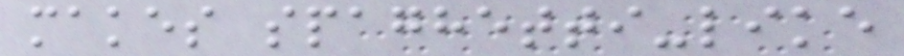makes spaghetti-like
